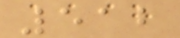512
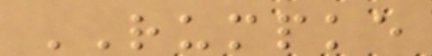RUMPKE
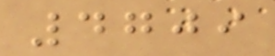4709
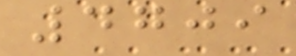4709
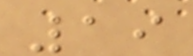19
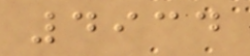4934
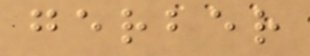gerber
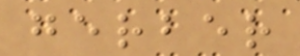gerber
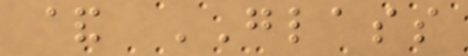& GLASS
